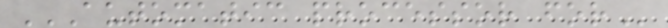AUTOMATIC PROCESSOR FOR
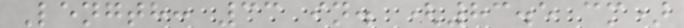Length: 33 in. (83.5 cm)
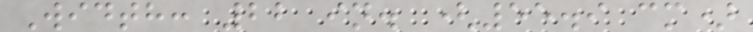Width: 22 in. (55.9 cm)
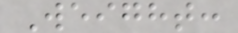Weight:
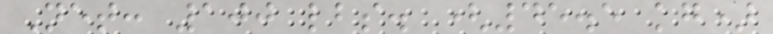Net: 100 lbs. (45.5 kg)
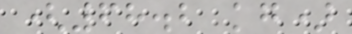(68.2 kg)
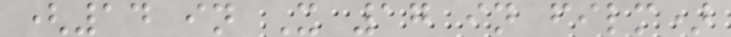(14 in X 17 in film)
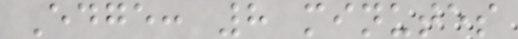Edge: 8 minutes
